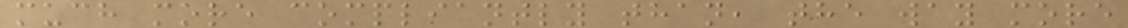much more compliantly than, the way more
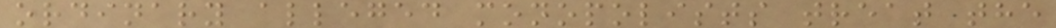ordinary alleged monopolists treat the
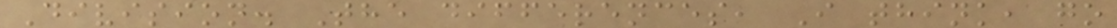Division. The differences, I think, go
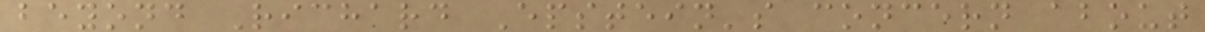beyond Richard Epstein's concern about
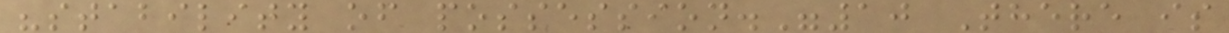"stability of possession."10 There is
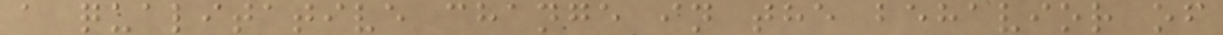a qualitative change in the behavior of
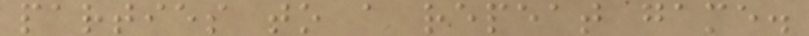parties to a repeat game.
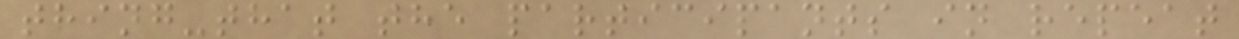thing-that the participants in repeat
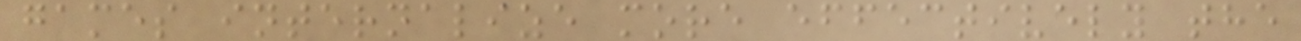games internalize more effectively the
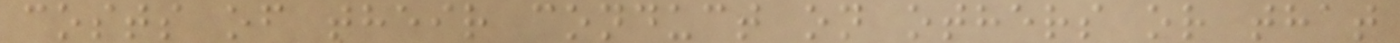costs of their conduct on others or that
